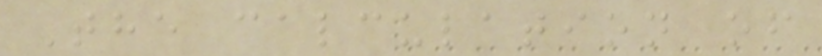The calculation of
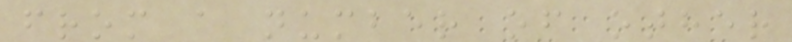from a number of other
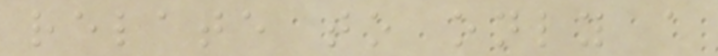relate to only a
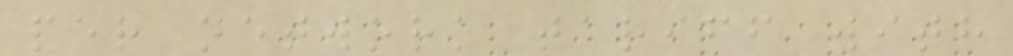per network tariff with
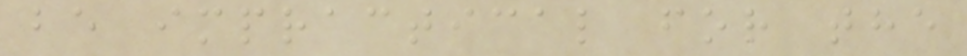be impractical for the
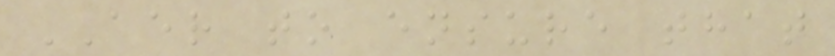AER to ensure that
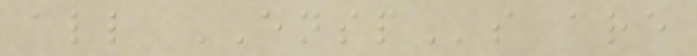all ENSPs are
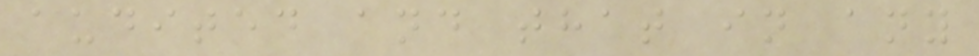audited and that in any
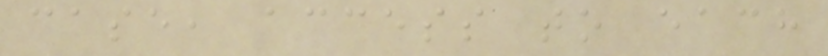case, access to each
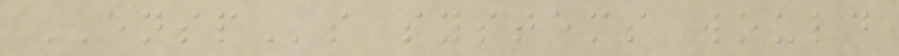ENSPs systems would
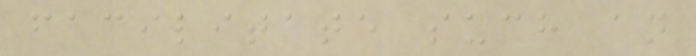facilitate such an
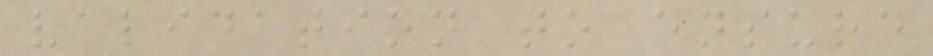validation to ensure
